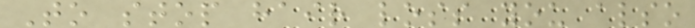To stop hair loss you also
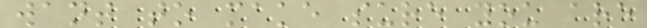want to make sure you are
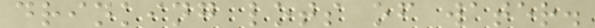drinking lots of water.
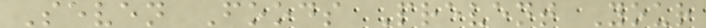Seven Foods Prevent Your
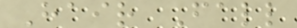Hair Fall
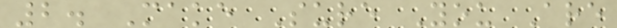2. Make Sure You Are
